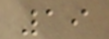19
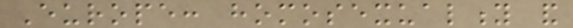Europe: homosexuality and
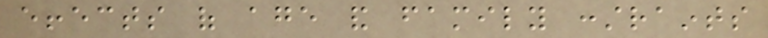effects of age and family constraints
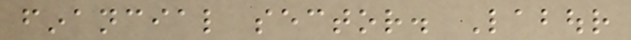financial sector. Labour
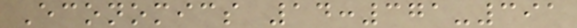Economics 14:371-391
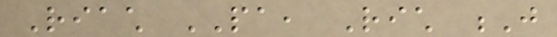Riach PA, Rich J
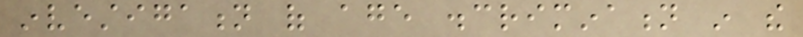investigation of age discrimination in the
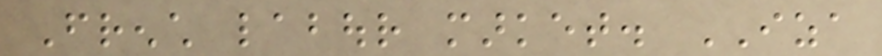French labour market. IZA
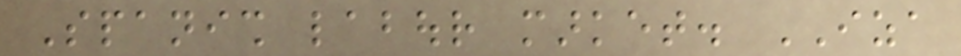Spanish labour market. IZA
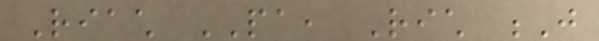Riach PA, Rich J
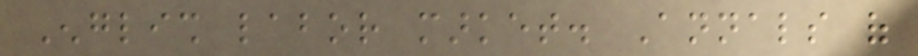English labor market. Annals of
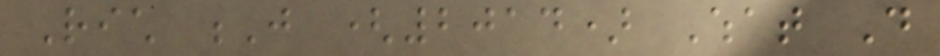Rich J (2014) What Do
